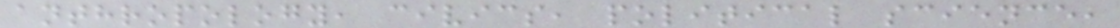anthropology, civics, political science,
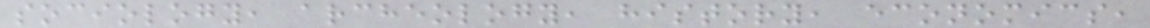sociology, archeology, history, economics,
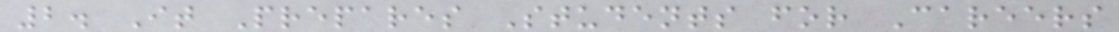2. It Prepares Students for Careers
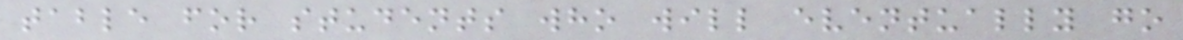table for students who will eventually go
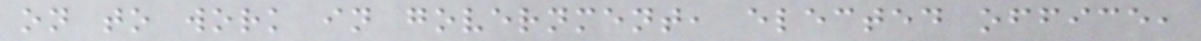on to work in government, elected office,
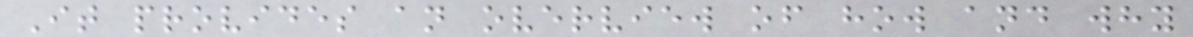It provides an overview of how and why
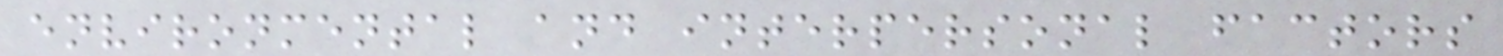environmental and interpersonal factors
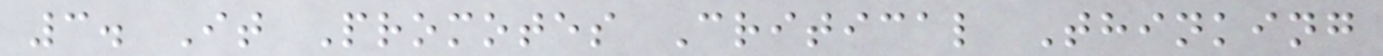3. It Promotes Critical Thinking
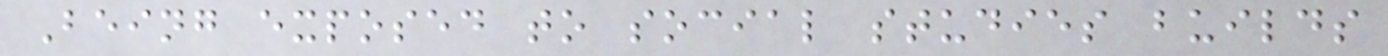Being exposed to social studies builds
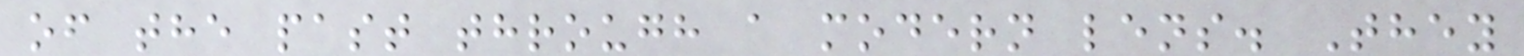of the past through a modern lens. They
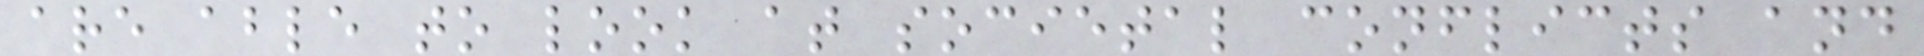are able to look at societal conflicts and
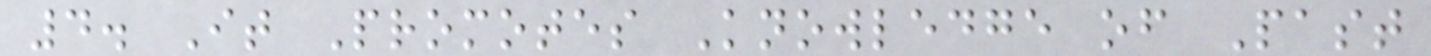4. It Promotes Knowledge of Past
